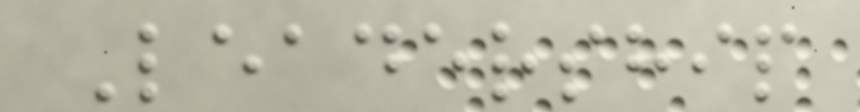Leadership
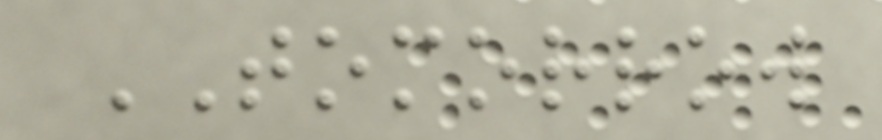TOMORROW
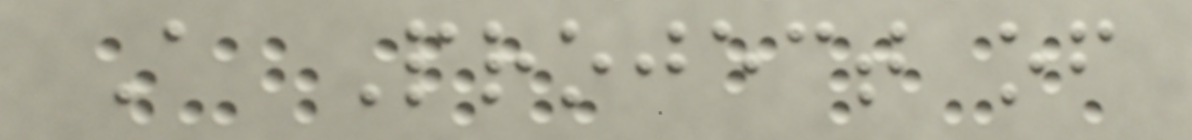A Project of
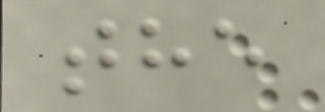the
